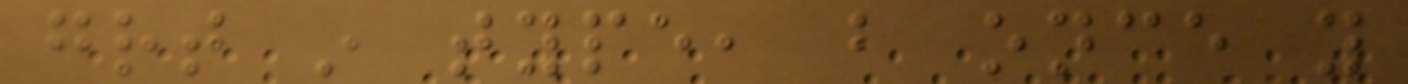great in type, but once you
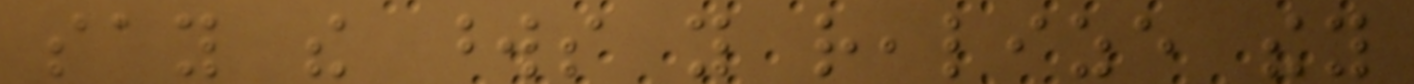say the words you realize they
